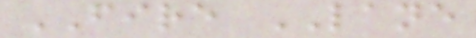FIRE LANE
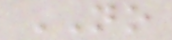NO
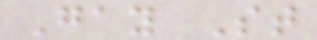Gay St
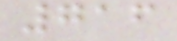716
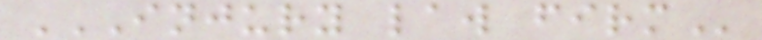INJURY LAW FIRM
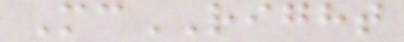McRIGHT
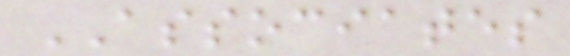ASSOCIATES
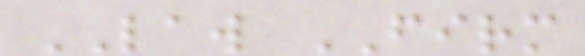LAW FIRM
